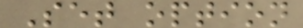Set option
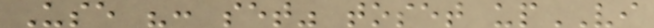Use ": set" toset upVI
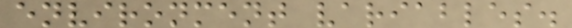environment variables.
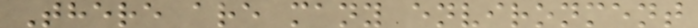There are many environment
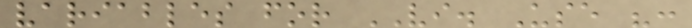variables for VI. Use ":
